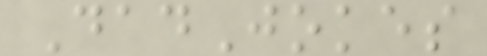DadJokes
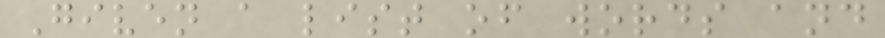Given a list of words and
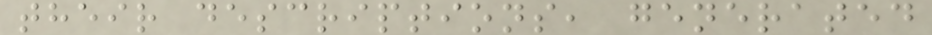their descriptions, generated
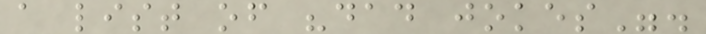a list of "dad jokes".
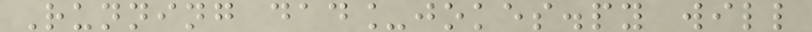Running dad_jokes.py will
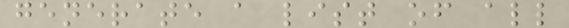generate a list of all
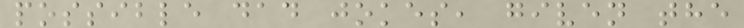possible dad jokes, given the
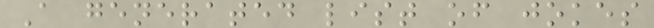A generated list of jokes
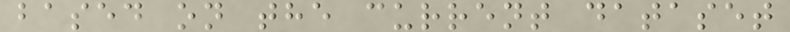based on the current dataset
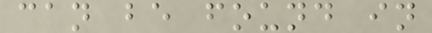can be found in
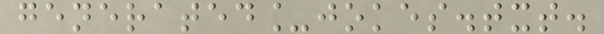generated_jokes.txt.
